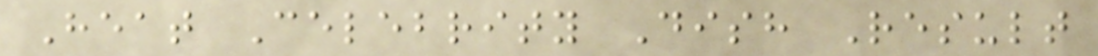Heat Celebrity Dish Result
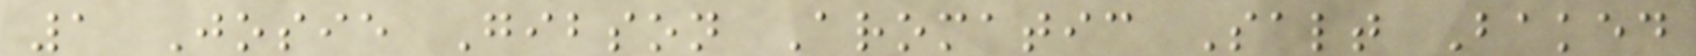1 Josie Gibson Aromatic Salt Baked
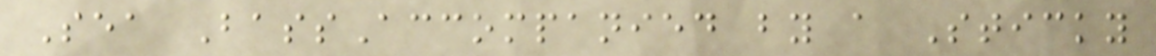Sea BassAccompanied by a Sticky
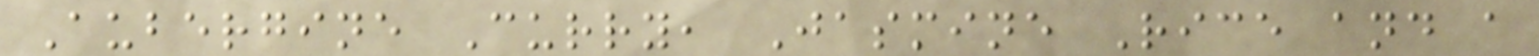Aubergine Curry, Jasmine Rice and a
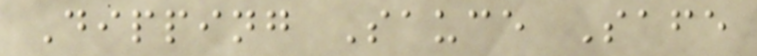Dipping Sauce Safe
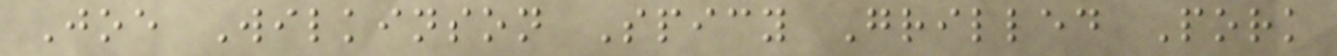Joe Wilkinson Spicy Grilled Pork
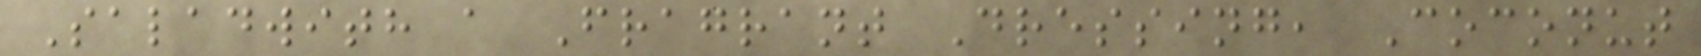Saladwith a Fragrant Dressing, Coconut
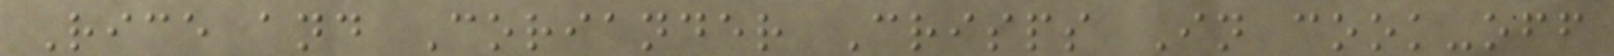Rice and Coriander Crisps In cook-off
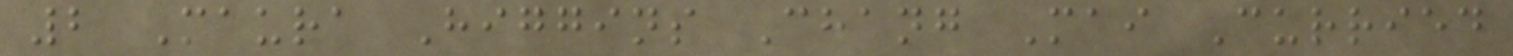2 Maura Higgins Chang Mai Curried
